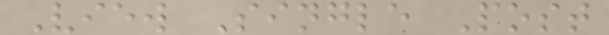View Single Post
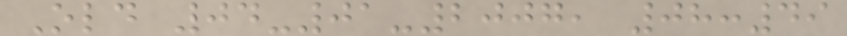Old 04-01-2007, 08:49
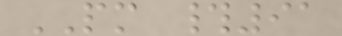PM #91
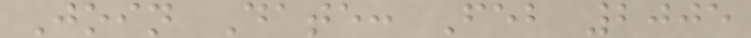Join Date: Feb 2005
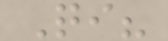Qi?
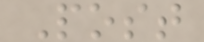Post
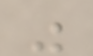"
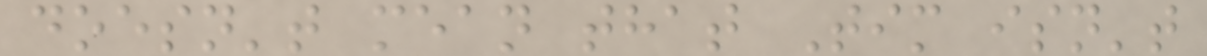doesn't mean that Tim isn't
